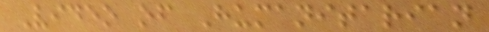Video of Humanitarian
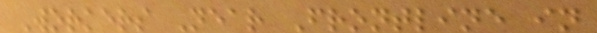Workers Near Frontline in
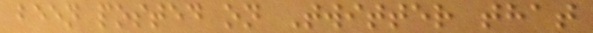been posted on Twitter that
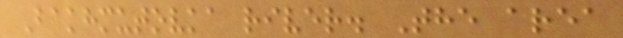Bakhmutovka river. The area
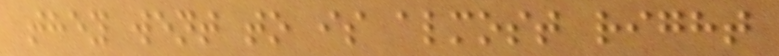they went to is almost right
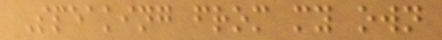Speaking from my own
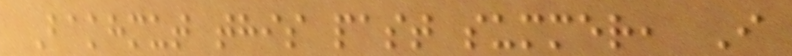Bakhmut this past summer, I
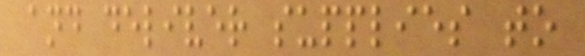and deliver supplies to
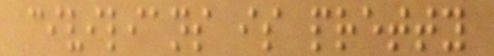civilians is pretty
